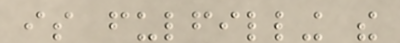is fulfilling the
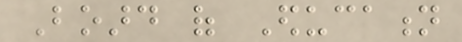Board of Education
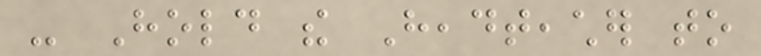- Hold the Headteacher to
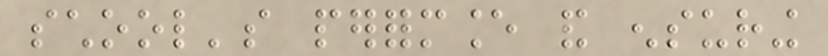school's performance and ensuring
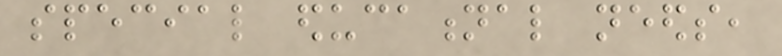special educational needs,
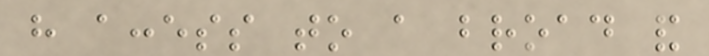have access to a broad and
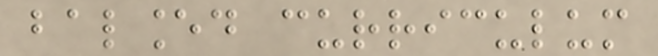balanced curriculum
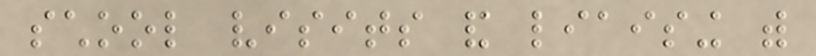school visits and liaising with
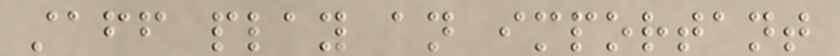staff play an important
